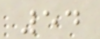54
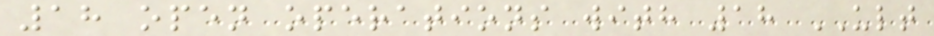18 open operations with 18 ULT
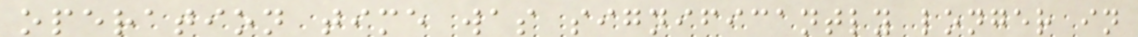operation time was significantly longer in
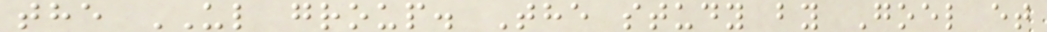the UL group. The study by Goel et
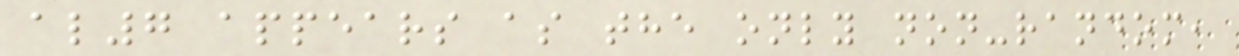al7 appears as the only non-random,
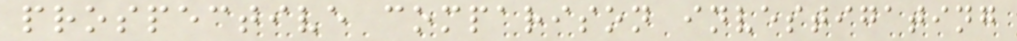prospective comparison investigating
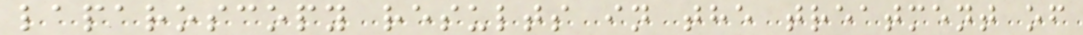laparoscopy results in the treatment of
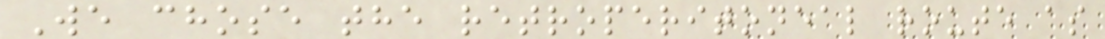We chose the retroperitoneal route as
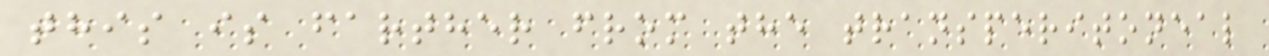this is farther from the transperitoneal
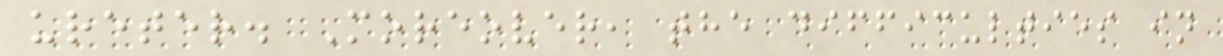ureter. Moreover, the difficulties in
